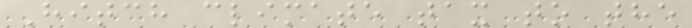Hitch climate tax to the
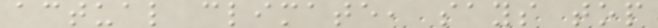actual climate, says top
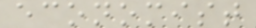economist
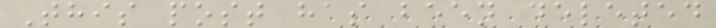This post has been deleted
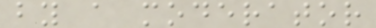by a moderator
